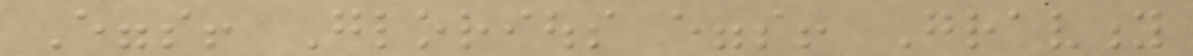Eggs! Glorious eggs! Gravity
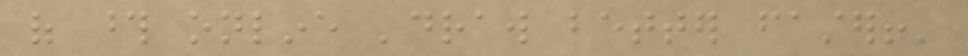of those online 'draw better faster!'
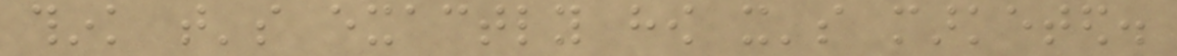think that's exactly how it's marketed.
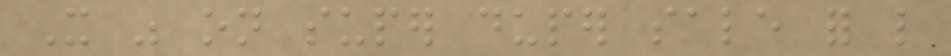It was on super duper sale for like
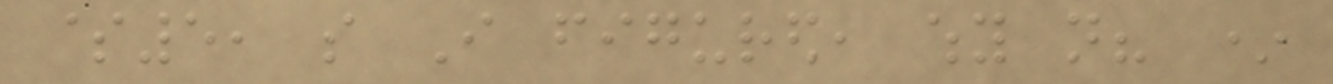$5, so I figured, why not? *
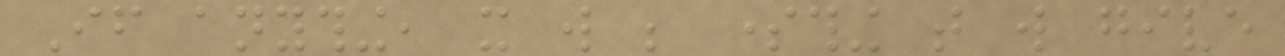If anything, it will be something that will give
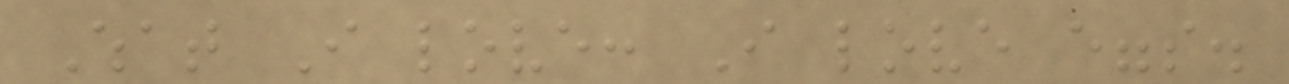What I love: I love eggs.
